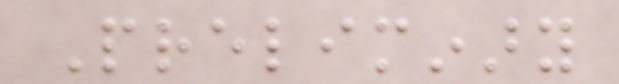Preliminary
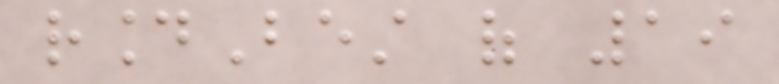roundBest of 19
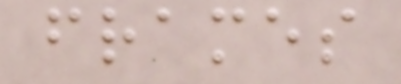frames
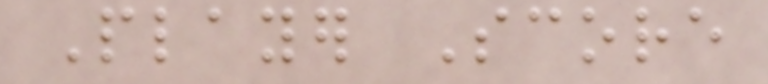Player Score
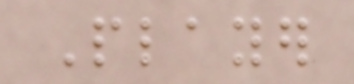Player
